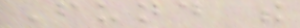Fund the
